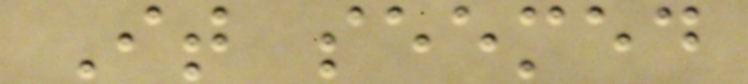It seemed
